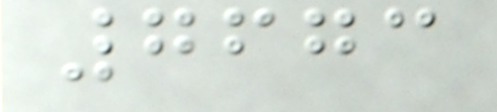7673
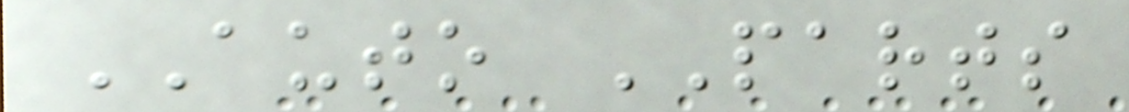AUTO PARTS
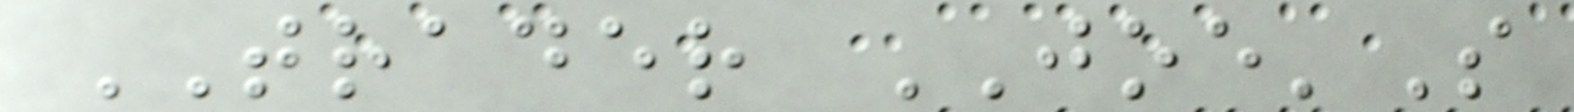TRADER JOE'S
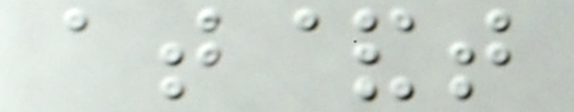at&t
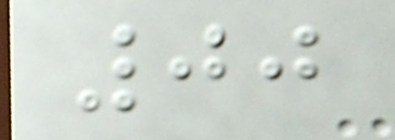00
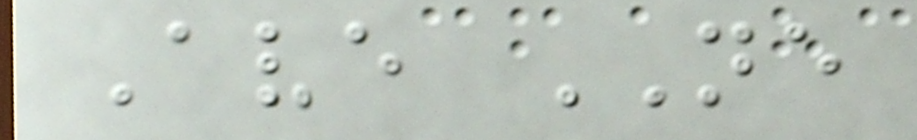Ave NE
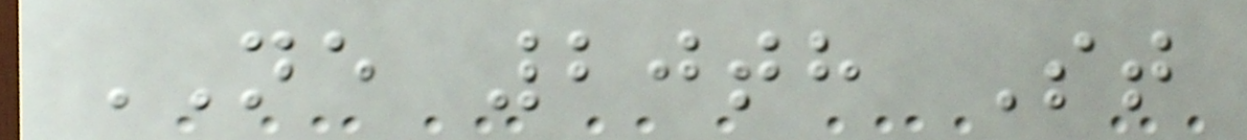NE 20th St
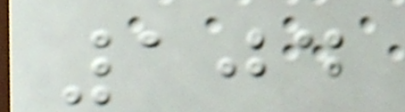104
